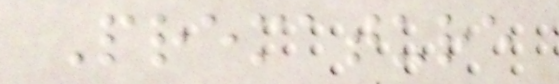Premature
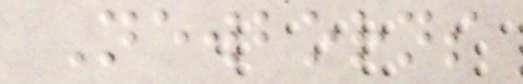Newborns
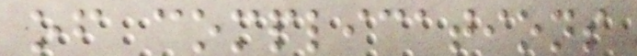of complications
